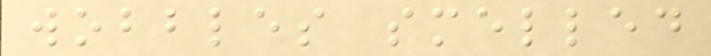wobbles smelled
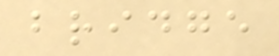bridge
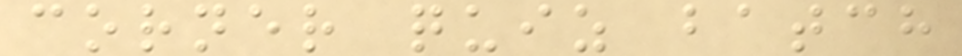corner quiz batch
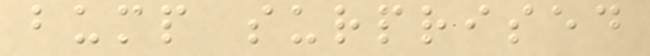bump surprised
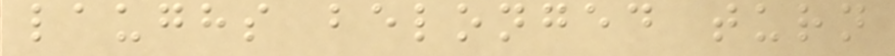laughs belonged turn
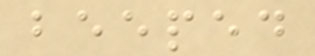beeped
